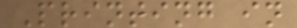Printing in
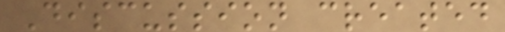Discussion created
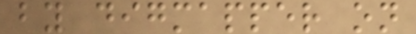by digmapper on
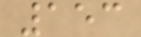153
